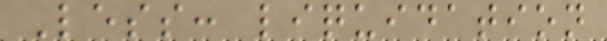Less: liquidation
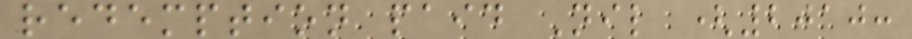redemption paid Nil (2010:
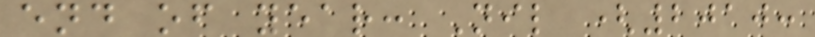end of year: Nil (2010:
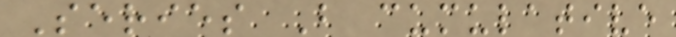Series B cumulative
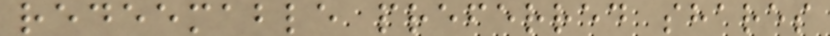redeemable preferred shares
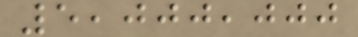5,000,000
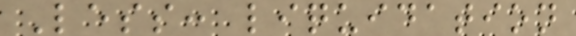Less: liquidation
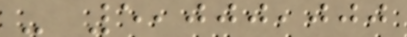- 5,000,000
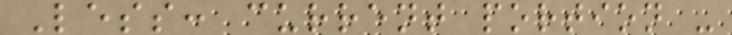Less: current portion -
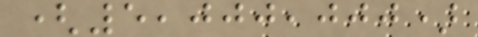(5,000,000)
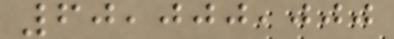60,000,000
